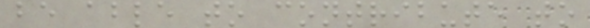be able to contribute to
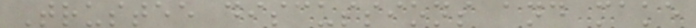Trustee discussions and make
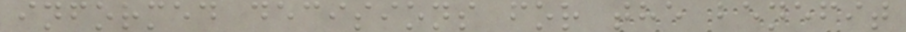informed decisions for the benefit
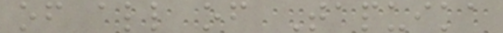of all of Tapuika
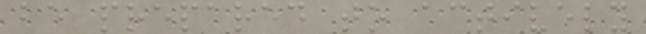be prepared to actively
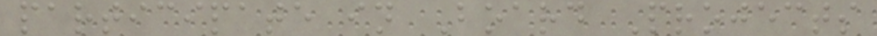participate in Board Projects
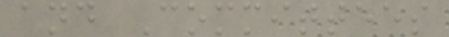and Committees
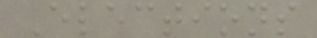Elections
